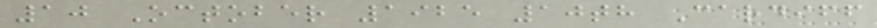10 October 1925 10th Cardiff
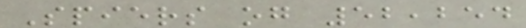Spiers og 52,254
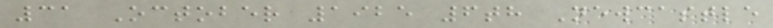31 October 1925 6th Newcastle
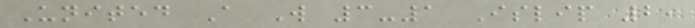United A W 3-1 Islip 2,
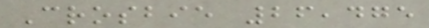Crosbie 26,475
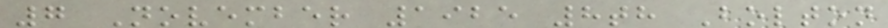7 November 1925 8th Bolton
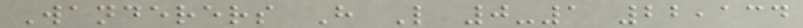Wanderers H L 0-1 22,134
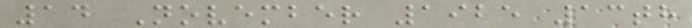14 November 1925 13th
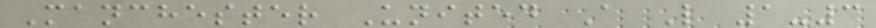Manchester United A L 1-3
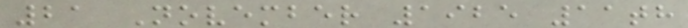21 November 1925 11th
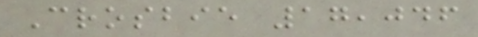Crosbie 17,046
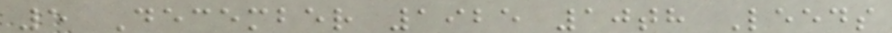5 December 1925 10th Leeds
